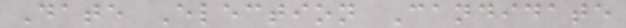Date Election Candidate
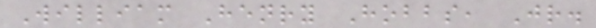William Henry Hobbs, Jr.
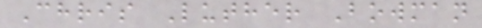Chris Luther Bowman
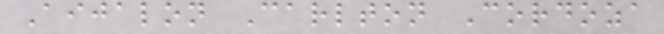Aijalon Carlton Cordoza
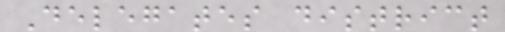Delegates district
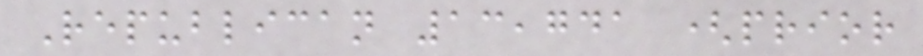Republican 13,741 (prior
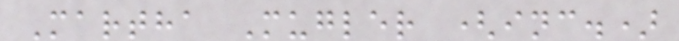Martha Mugler (inc.)
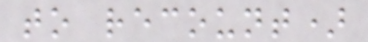to recount)
